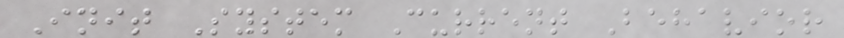Init System Current Behavior
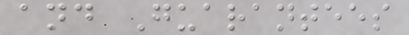and Guarantees
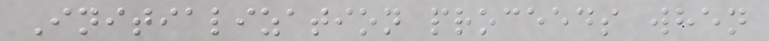Initialization proceeds when
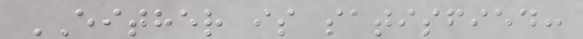EITHER is satisfied:
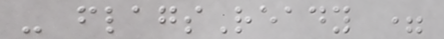- flagsReady =
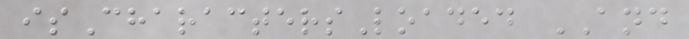isCharactersLoaded AND
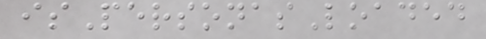isPersonasLoaded
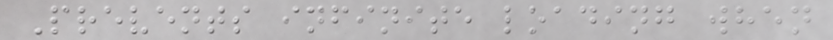Prevents infinite loading when
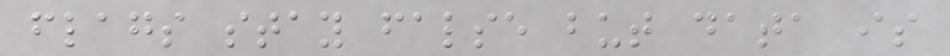flags stay false but data is
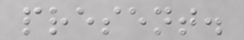present.
